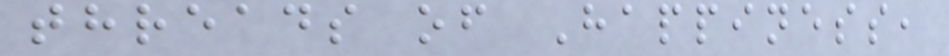threads of Happiness,
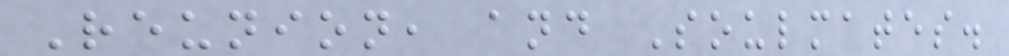Reunion, and Soulmates.
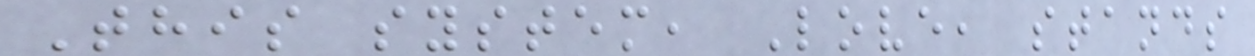This system, Love, stands
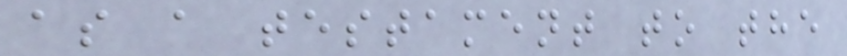as a testament to the
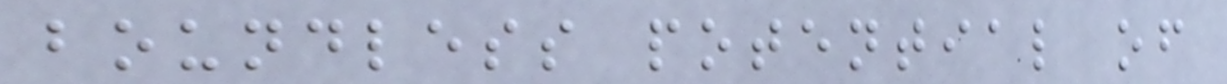boundless potential of
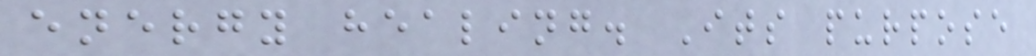energy healing. Its purpose
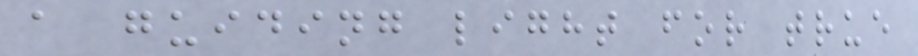a guiding light for true
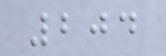204
